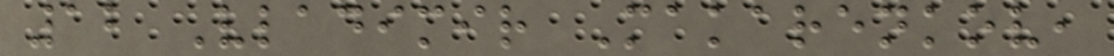12 Vladimir Makarenkov,
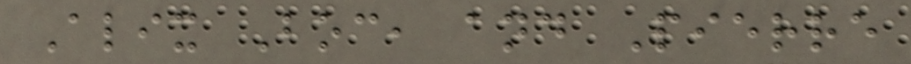Alix Boc, and Pierre
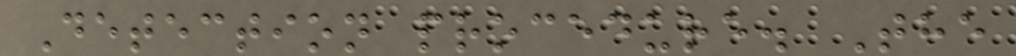Detection procedure. The
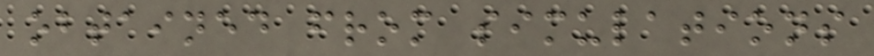obtained from simulations
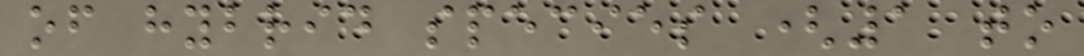of hybrid species (1 to
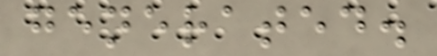generated.
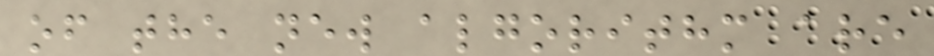of the new algorithm are
